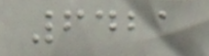6421
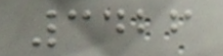3426
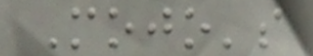Mojo's
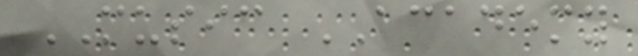MUSIC ACADEMY
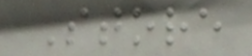Store
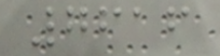7616
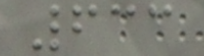633
